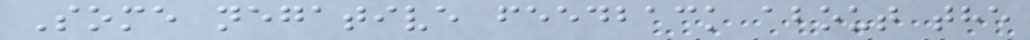Some negative feedback about the
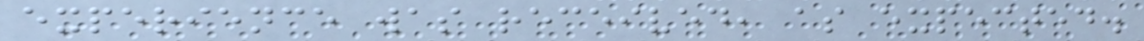experience was received, as expected.
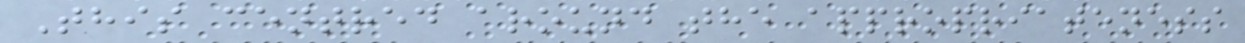This centred around the appropriateness
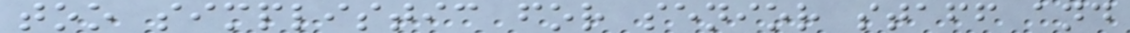too simplistic for senior staff and
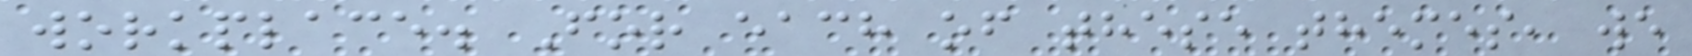workplace. For each of these themes, we
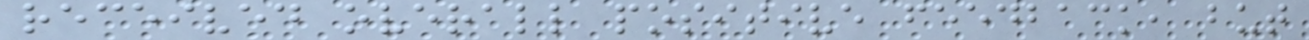received overall positive feedback, but
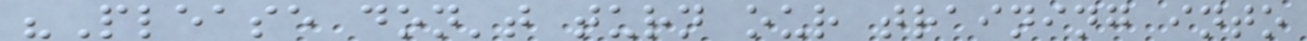"Please don't turn our training into
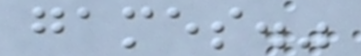games."
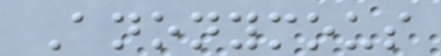Anonymous
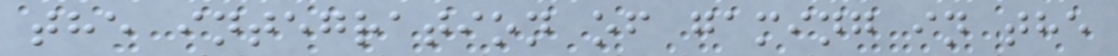the integration of gaming in the
